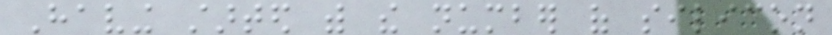Having started with the number of silicon
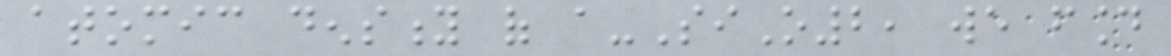atomic density of a-SiO2, we found
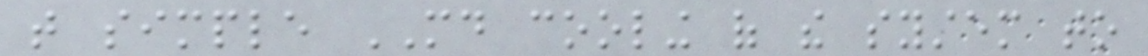that simple MD cooling of the system to
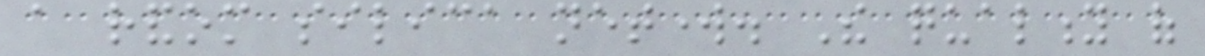a random silica network. The quality of
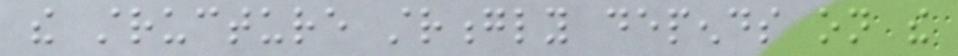the structure strongly depends on the
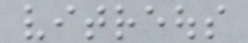vitreous
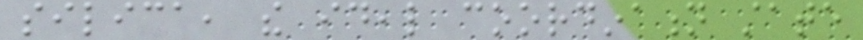silica, the ideal coordination state
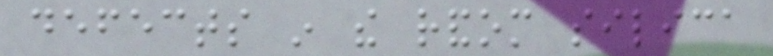defects in the random silica
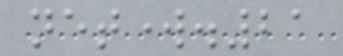network.21
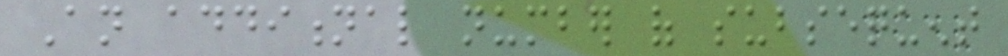An additional number of subsequent
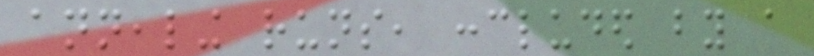annealing runs, concluded by a
